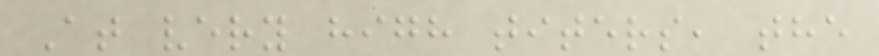At very high titers, the
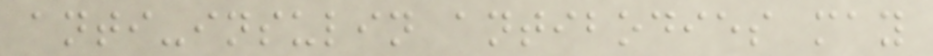anti-insulin antibodies may
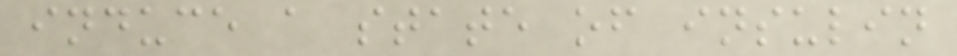induce a state of insulin
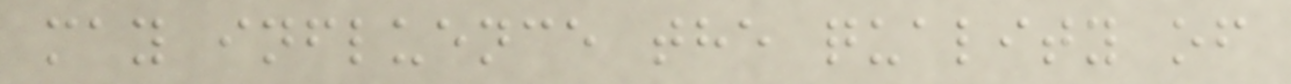may influence the quality of
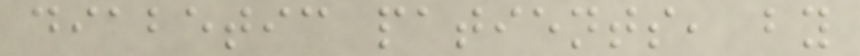diabetic patients, by
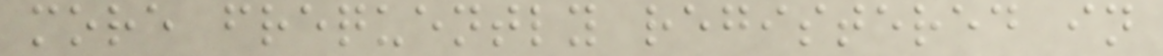more frequently registered in
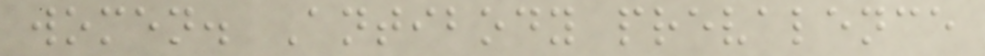women. Antibody prevalence
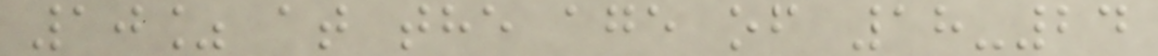10% at the age of 18-24
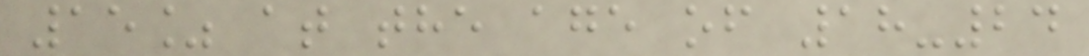15% at the age of 18-24
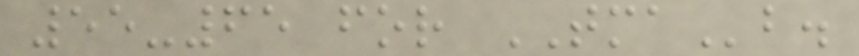55-65 for TMAb.
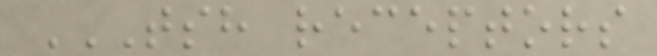TSH RECEPTORS
